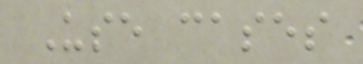Use cases
